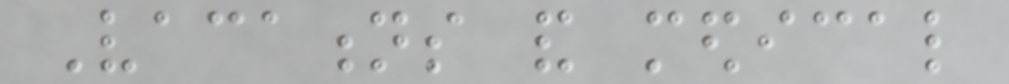Vacations and medical
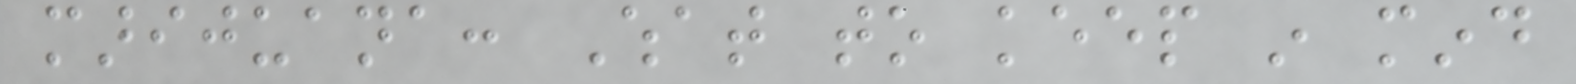marijuana: What to keep in mind
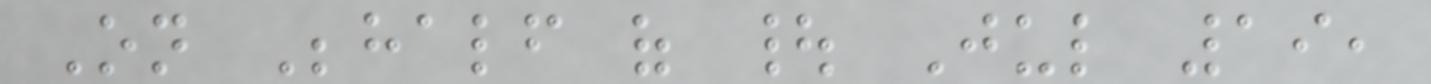On Behalf of | Jul 19,
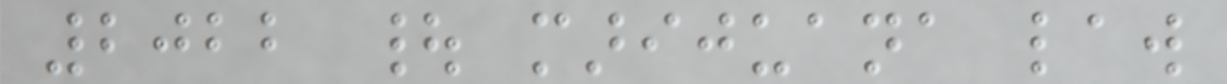2022 | marijuana law
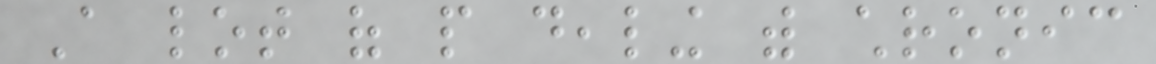A lot of people dealing with chronic
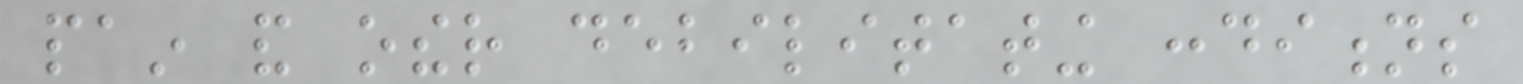pain and other debilitating conditions
